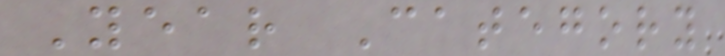Year Category
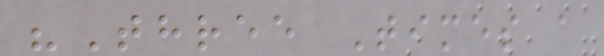"Three Times a
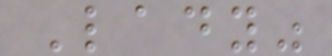Lady"
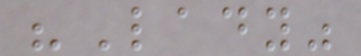"Lady"
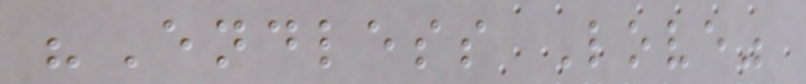"Endless Love"
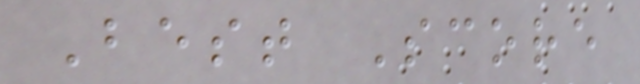Best Score
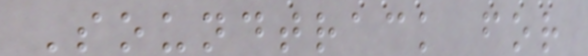Soundtrack for
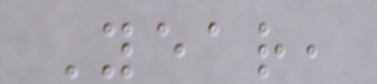Year,
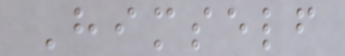Himself
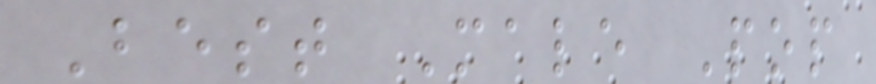Best Male Pop
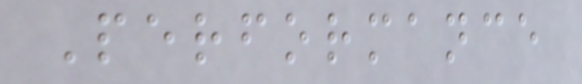Performance
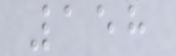158
